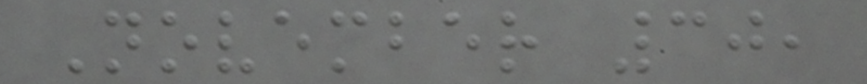November 30,
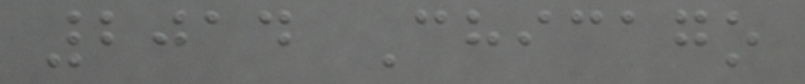2014 Chicago
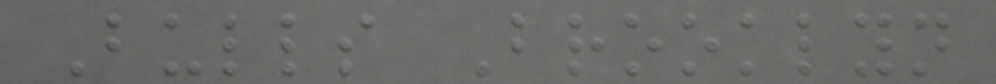Bulls Brooklyn
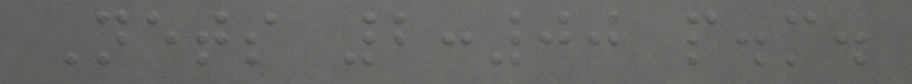Nets 2:00 p.m.
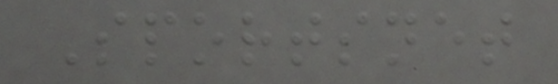Sportsnet
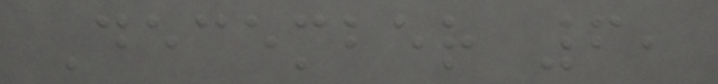December 6,
